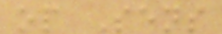op Sens
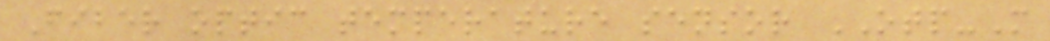Fiber optic temperature sensor OTP-M
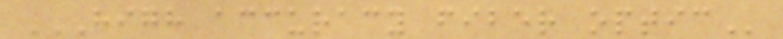HIGH ACCURACY FIBER OPTIC
